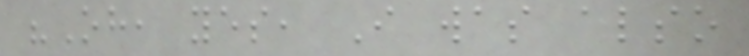"Oh, yes, I was also
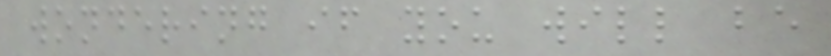wondering if you will be
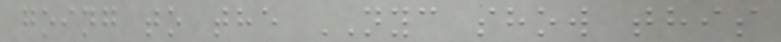going to the NYC show this
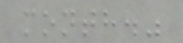month."
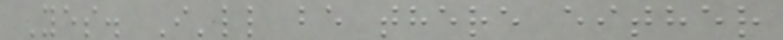Yes. I'll be there either
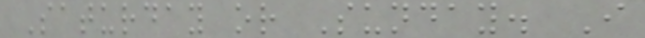Saturday or Sunday. I
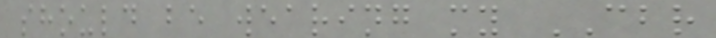should be wearing my CBR
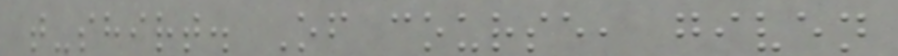t-shirt. Of course, given
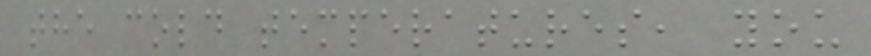the cold temperatures, you
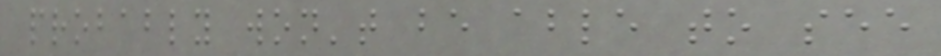probably won't be able to see
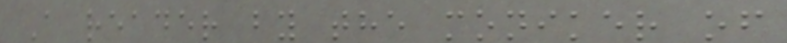A reader by the moniker of
